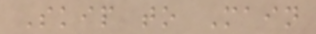Skip to Main
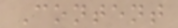Content
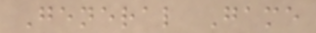General Game
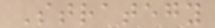Strategy
